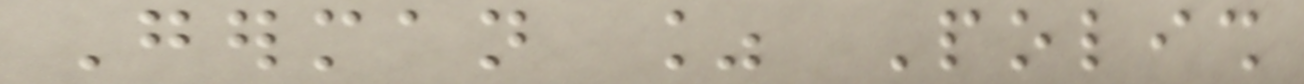German % Polish
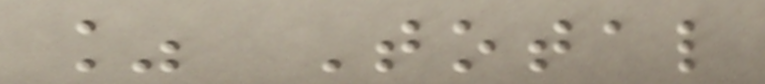% Total
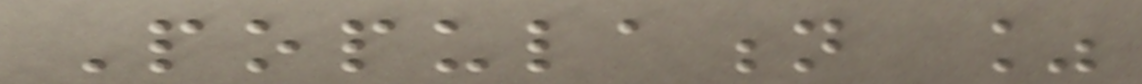Population %
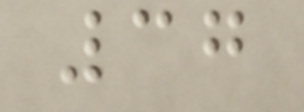37
